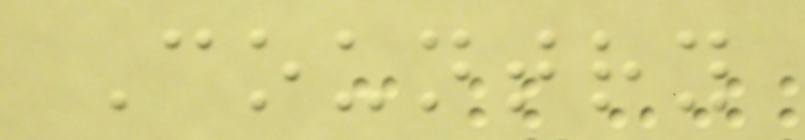Country
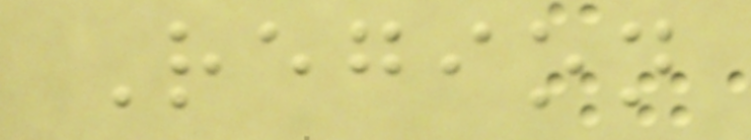Region
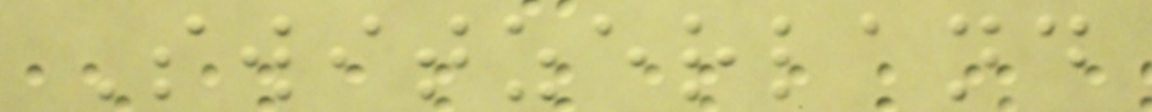Switzerland
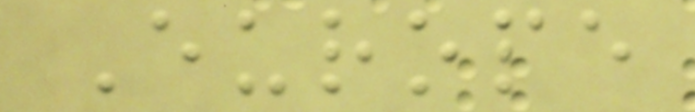Europe
